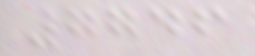7746
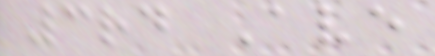3rd Ave
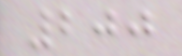200
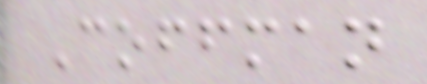Coffman
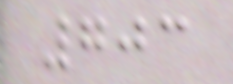703
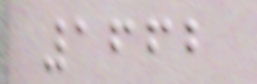1662
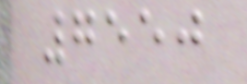7550
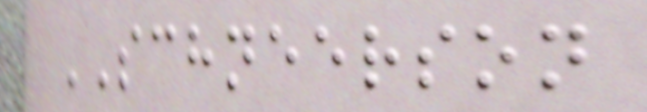SCHNEERSON
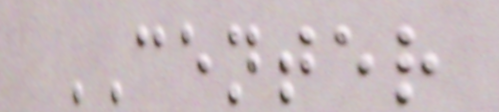CENTER
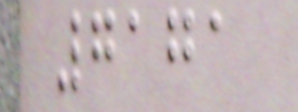7171
